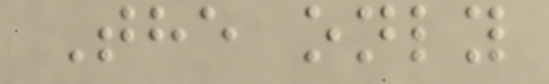The only
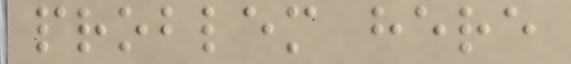problem here
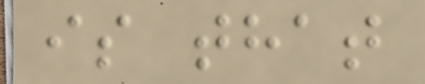is that
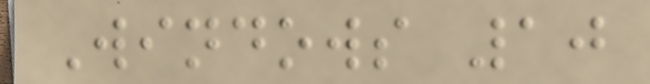Windows 10
